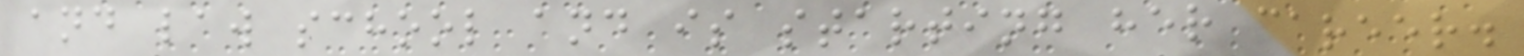and law school and is starting her career.
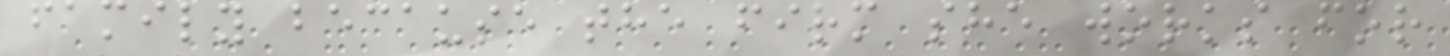family because the firm she works for
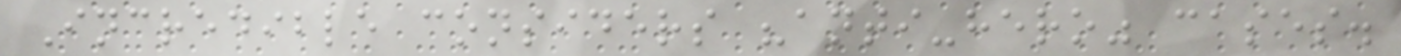Incredible considers "anti-hero" cases.
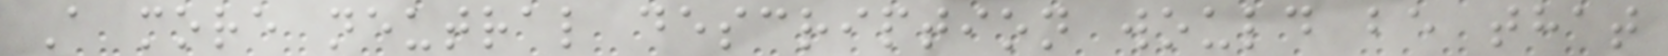A more neutral description would be that
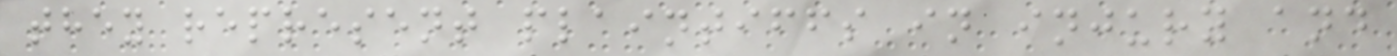they represent plaintiffs in injury and
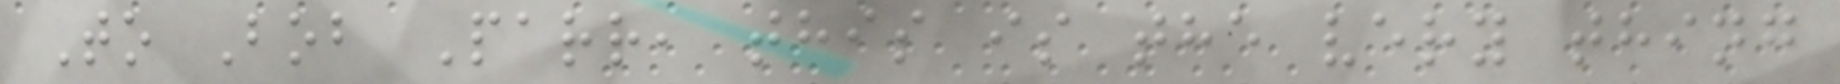To Bob Parr, this is the very thing
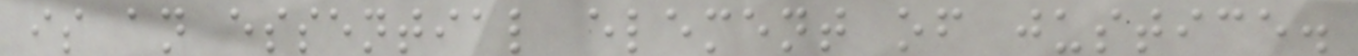is an essential element of justice.
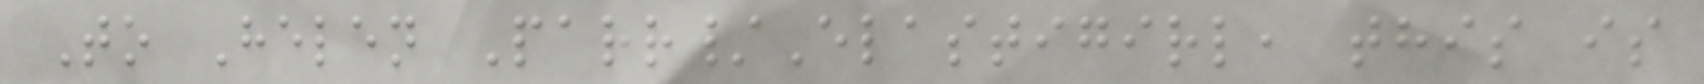To Helen Parr/Elastigirl, this is
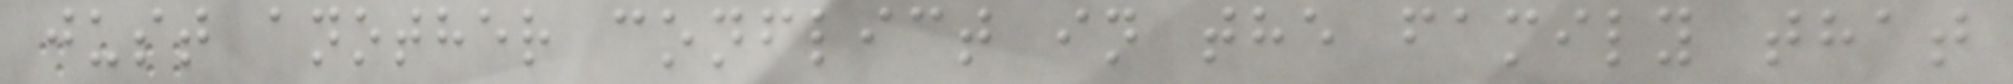just another conflict in the family that
